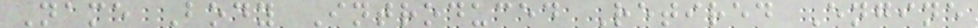Name Body Introduced Retired Engine
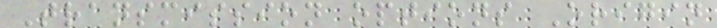Transmission options Origin
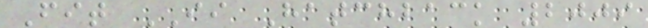Fit II Hatchback 2009
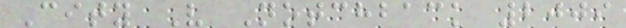City V Notchback 2009
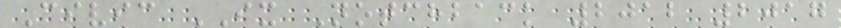Civic IX Notchback 2012 2017
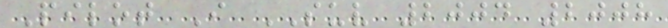Pilot I SUV 2004 2008
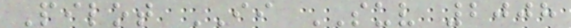Pilot II SUV 2008
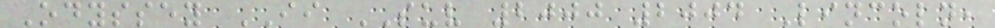Odyssey II SUV 2000 2004 Lincoln,
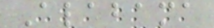Alabama
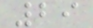29
